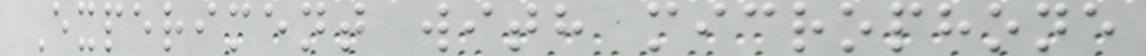Experiment with microphone
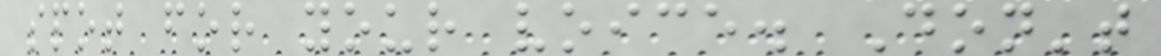spot for your voice. Don't
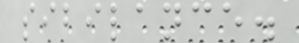sibilance.
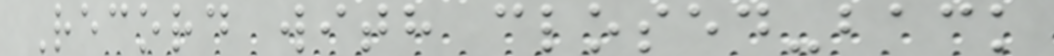Record with closed-back
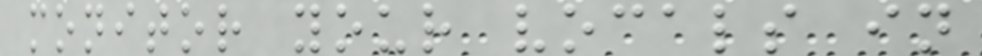monitor your vocals in
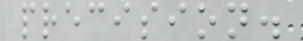precision.
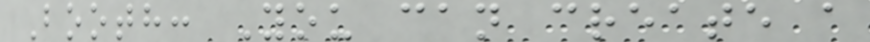Booth: You can create a
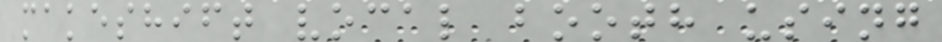makeshift vocal booth using
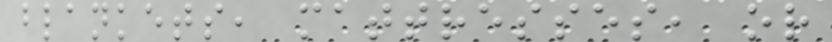blankets, mattresses, or
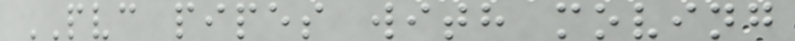PVC pipes with moving
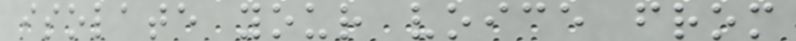isolate your voice from
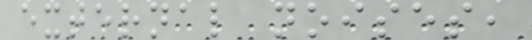external noises,
